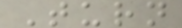Turn
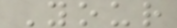Your
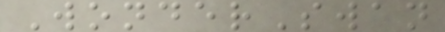WonderSwan
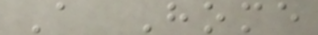A Home
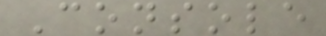Console
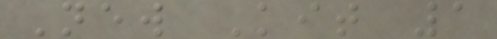New Kit 1
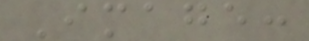Image:
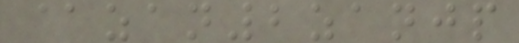@zan2zanjp
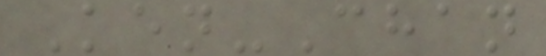Ken-Chan
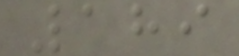189
